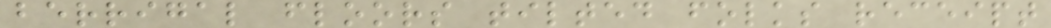berrigal floors tilted folks receipt
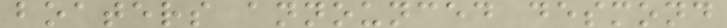boaters announced desmond
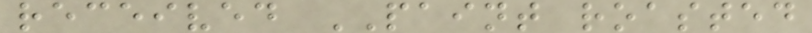received PAINT roasted
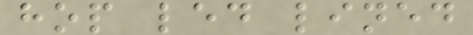hop led lined
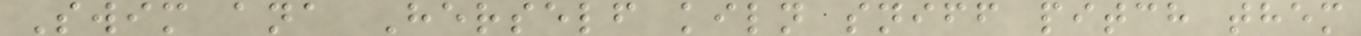Swim ana Herself kiln sniff pitch them
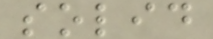solid
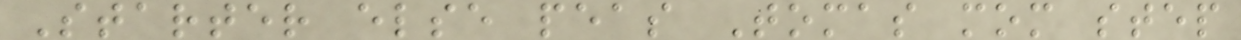Starter else peas Tomas mom step
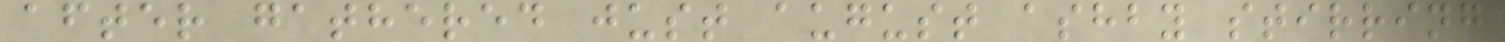after gathered just august ashby stirring
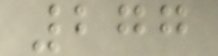277
